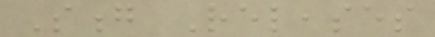Song Releases
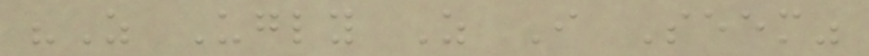"As Ugly As I Seem"
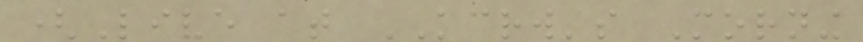(Live at KCRW's Morning
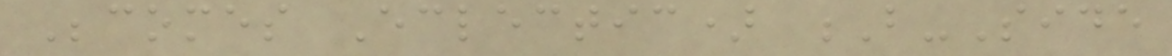Becomes Eclectic) B-Side
